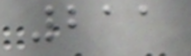211
